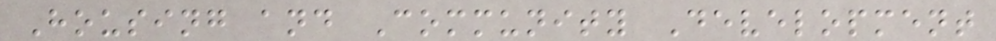Housing and Community Development
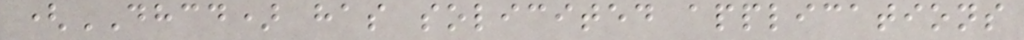(DHCD) has solicited applications
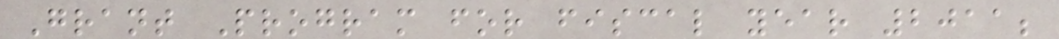Grant Program for fiscal year 2011;
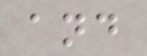and
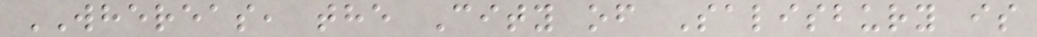WHEREAS, the City of Salisbury is
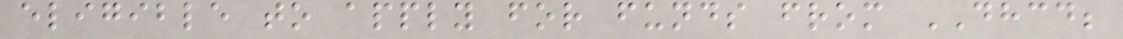eligible to apply for funds from DHCD;
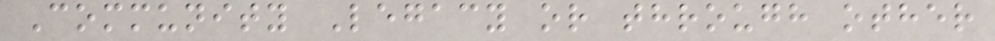Community Legacy or through other
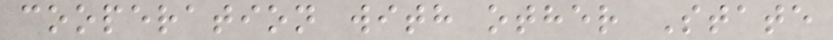cooperation with other State
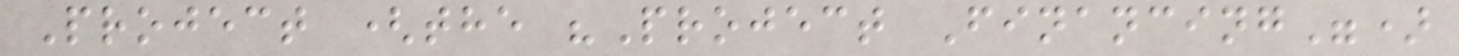Project (the "Project Financing")
